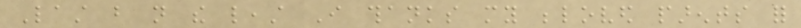Last but not the least I thanks my beloved parents for
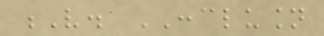V. CONCLUSION
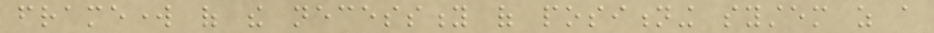framework of the necessity of positioning system as a
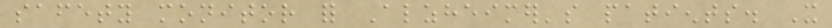safety monitor for Alzheimer's patients. It
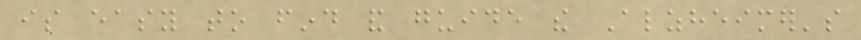is easy to find and guide the Alzheimer's
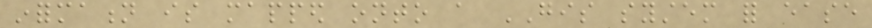information is mapped onto a GIS system for ease
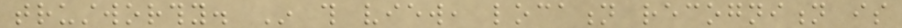trustworthy. In this view, location recognition is
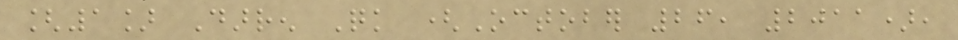[1] Darren Quick (October 26, 2011),
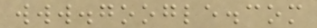www.google.com
